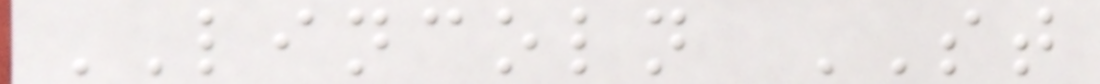LINCOLN ST
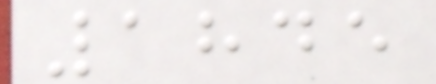1845
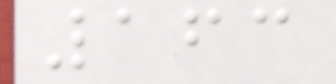163
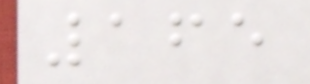165
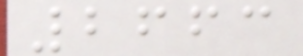2663
